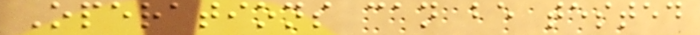Operations can be tested
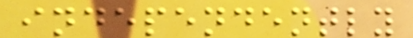independently
